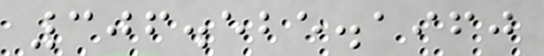306.525.1960
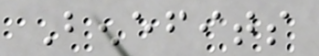Benefits
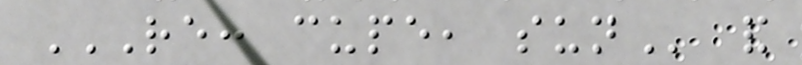RE: CUPE, SUN and
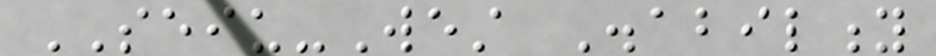SEIU-West Disability
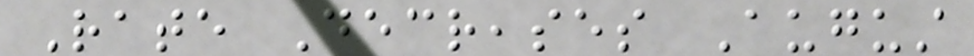Rate Decreases August
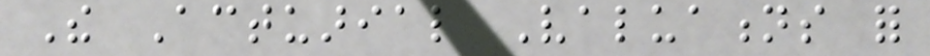The Actuarial Valuations for
